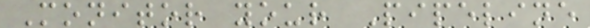Monitor your Pipeline
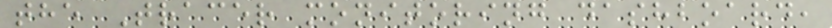the Tracer monitoring dashboard,
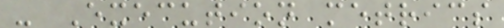- Execution metrics
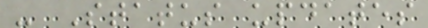- Status updates
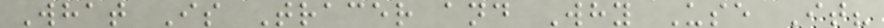What Is Tracer and Why Use It?
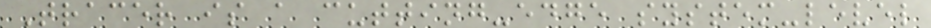Tracer is a cutting-edge system-level
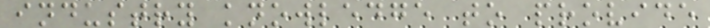industry knowledge to provide
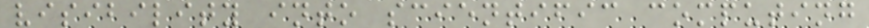visibility into scientific computing
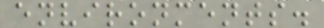environments.
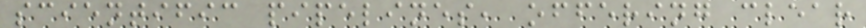scientific pipelines, offering clear
